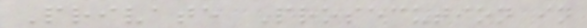Private Prosecution in
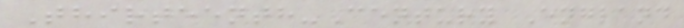Thirteenth-Century England
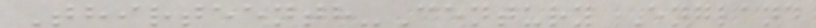Thirteenth-Century England
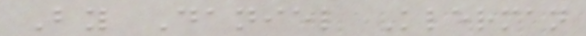By Daniel Klerman
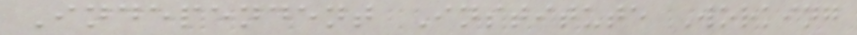Independent Institute Working
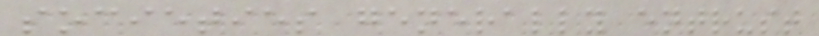societies generally entrust
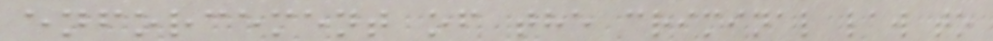enforcement of the criminal law to
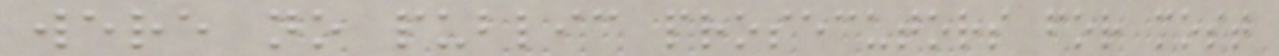were no public prosecutors for most
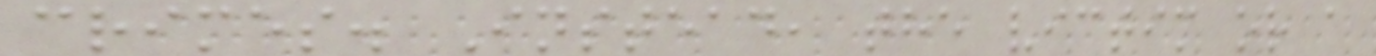crimes. Instead, the victim or a
